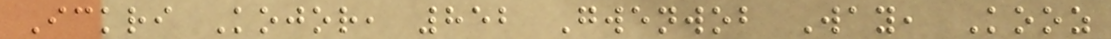Ickri Kojor, 852 Gwenwob Way, Kooz
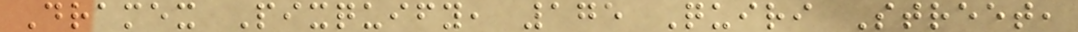Dramex Pixquify, 175 Quiri Street,
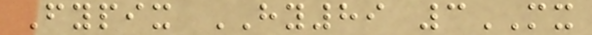Fypix HY89 3MX
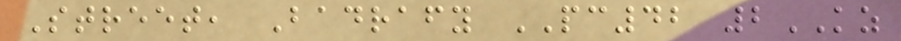Street, Badrafy PC42 2KZ
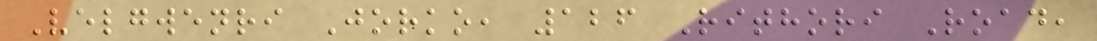Velgwenri Jorko, 126 Rithori Road,
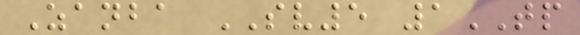Zanba SV5 1TP
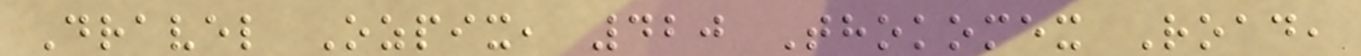Dravel Ozpix, 420 Thokomex Road,
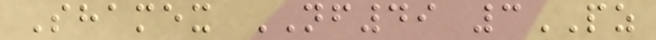Shamex NF49 3PZ
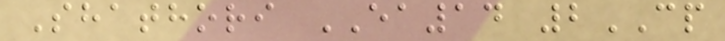Shathori EA14 2CP
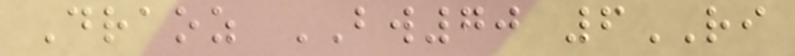Draoz BW70 6RI
